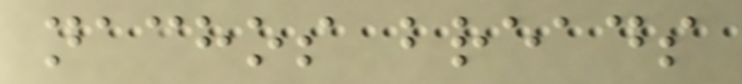nachos breads
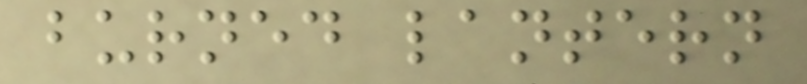burned lantern
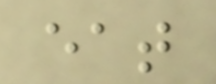eat
